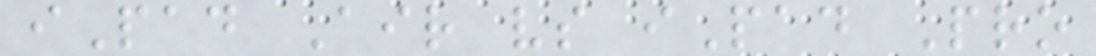iPad Air vs iPad Pro
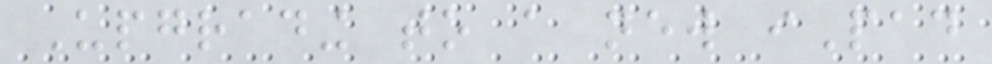Upgrading to a new iPad
